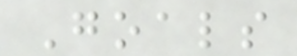Goals
